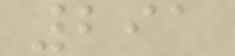291
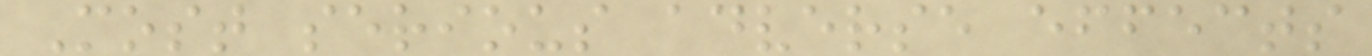Most serious adverse effects
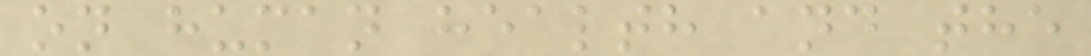on human health and the
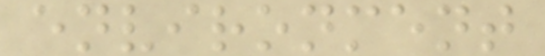environment
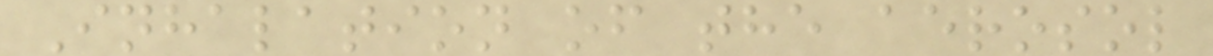Inhalation of the aerosol
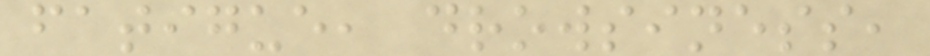fatigue, drowsiness,
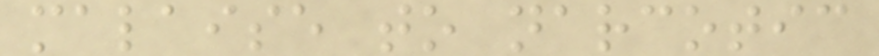malaise to narcotic
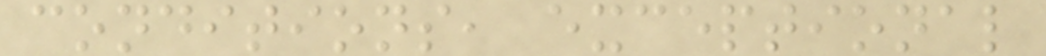conditions, exceptional
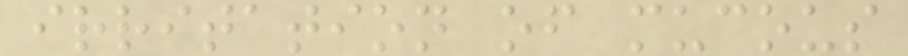irritation of mucous
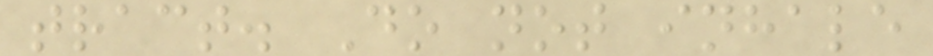tract. Do not inhale
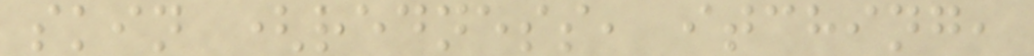skin (redness, itching,
